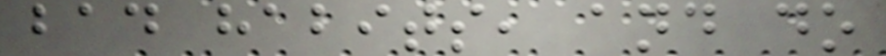bad habits, and do
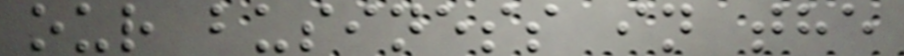our business in the
